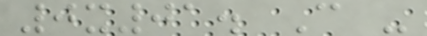0x01. C -
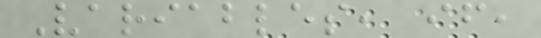Variables, if,
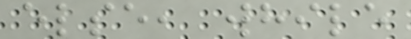else, while
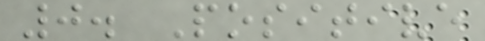0. Positive
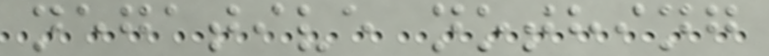negative nothing
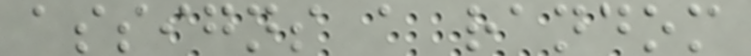assigns a random
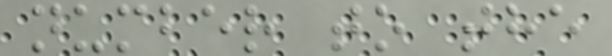number to the
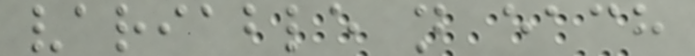variable n each
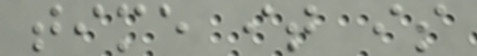time it is
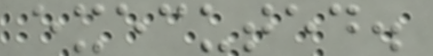executed.
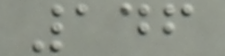146
